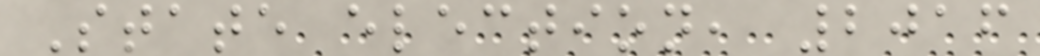State election, 2016
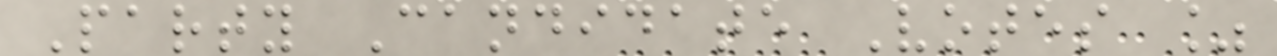Party Candidate Votes %
